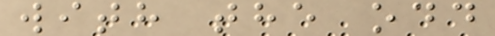with the odd
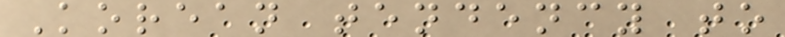Korean tendency to
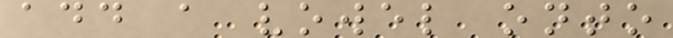add a vowel onto
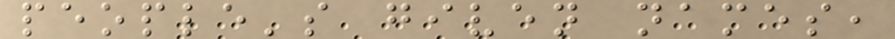people's given names,
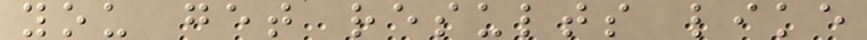you get results like
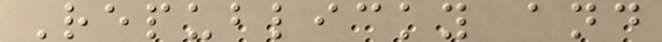Republicky and
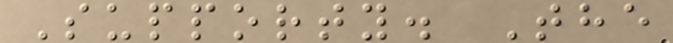Supporty. The
